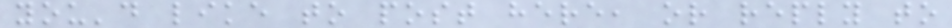you'd like to post here, or reply to
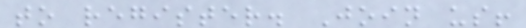to register. Join us!
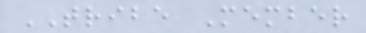TRIBE Member
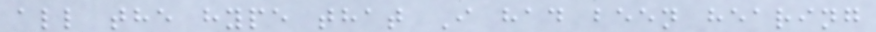all the hype that I had been hearing
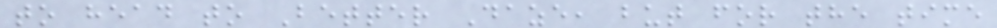to head to Better Daze, but for the time
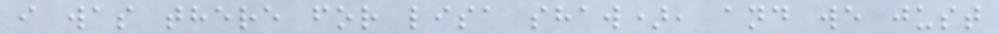i was there for lisa shaw), and we just
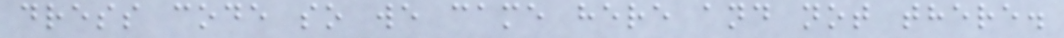dress code so we came here and not there.
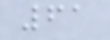61
